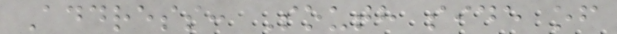Address: South side of
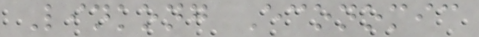Linkong Economic
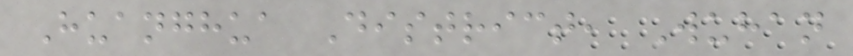Huanghua District, Wuhan
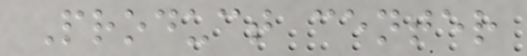Product center
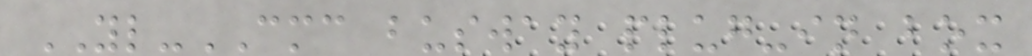YL-CMC busway plug-in box
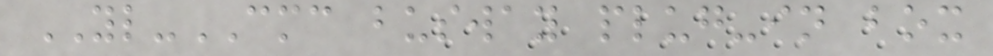YL-CMC busway plug-in box
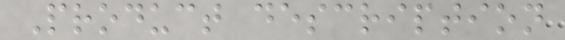Product description
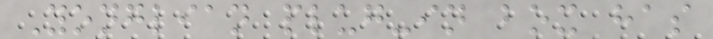Yonglian plug-in box has
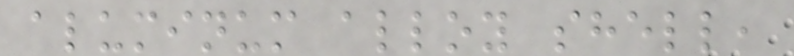aluminum alloy shell,
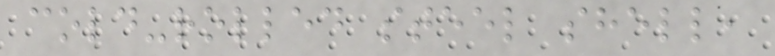cold-rolled steel shell,
